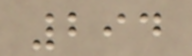294
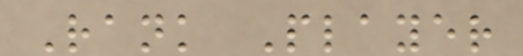Rank Player
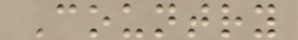Country
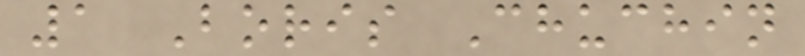1 Boris Chuchin
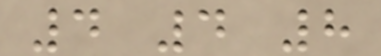4 4 8
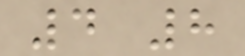4 8
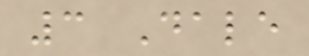3 Dale
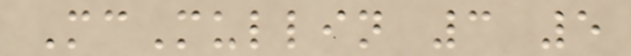McMullin 3 5
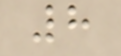8
